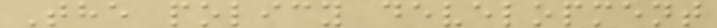The policy development
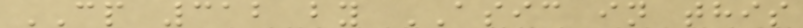CP 312 by ASIC in this
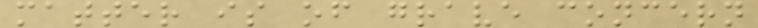matter is of grave concern
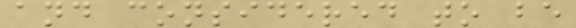and considered to be
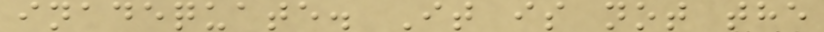inadequate. It is not the
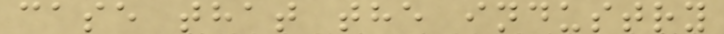case that the industry
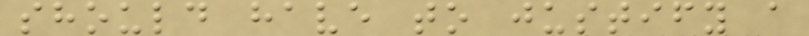should have to justify a
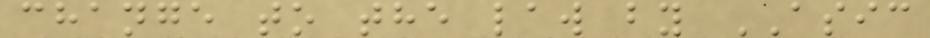change to the law by ASIC
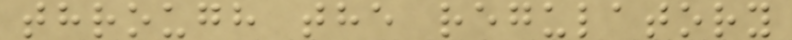through the regulatory
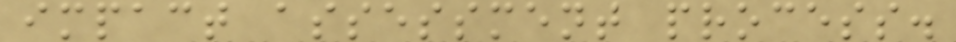impact assessment process.
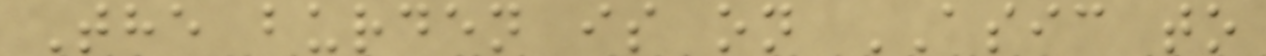The burden is on ASIC to
